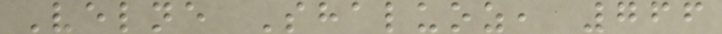Velne Shaluoz, 766
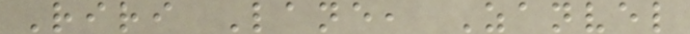Riri Lane, Zanvel
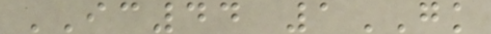IC44 1GK
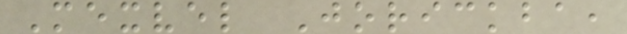Mexvel Jorickba,
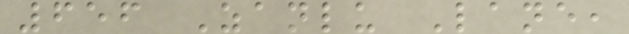656 Zanlu Lane,
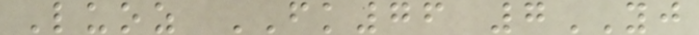Luoz FK76 7YJ
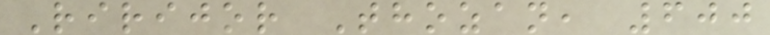Ririjor Thozan, 600
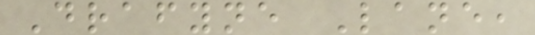Drafyne Lane,
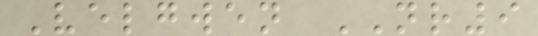Velgwen NR9
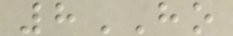8HO
